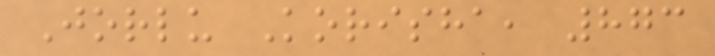Jorlu Korisha, 873
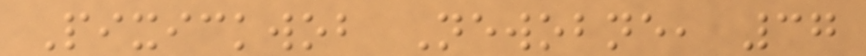Pixickwob Newobne, 37
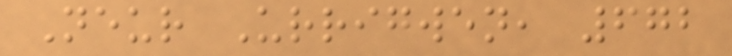Neur Urrigwen, 672
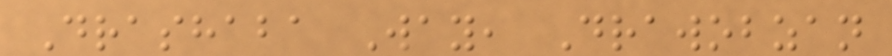Drashaba Way, Drawobzan
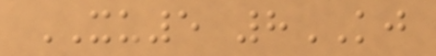XU5 8KJ
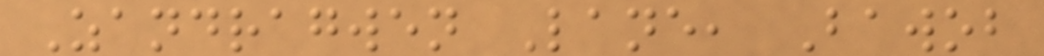Zandragwen Lane, Bawob
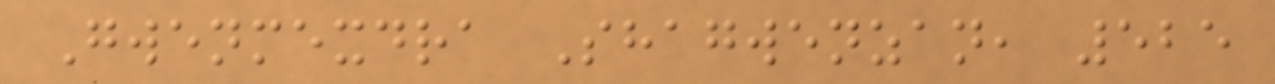Gwenmexdra Shagwenzan, 525
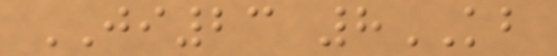JI23 8KB
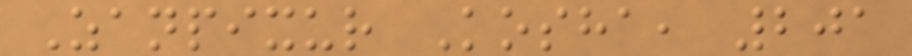Zanpixur Kosha, 201
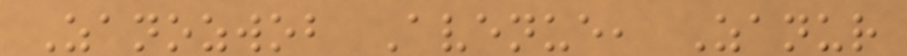Zanozwob Avenue, Zanur
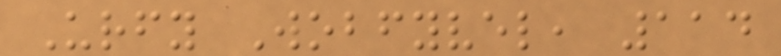Urfy Wobfyvel, 114
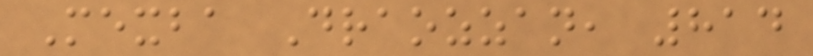Mexba Draozzan, 814
